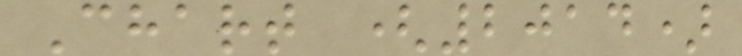Chart (2014)
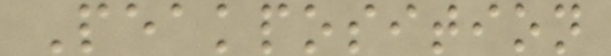Peakposition
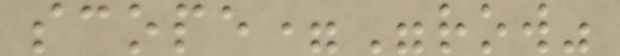scope="row"
